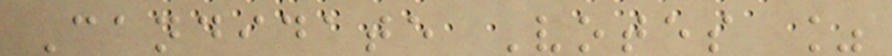Candidate Votes %
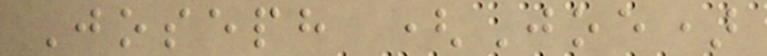Joseph (Joe)
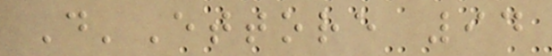D'Ettore 94
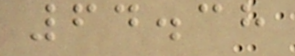64.38
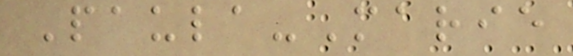Paula-Marie
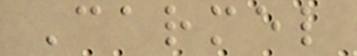Carmel
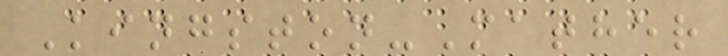Kingston-Mather
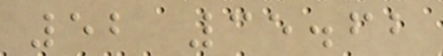52 35.62
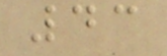43
